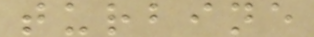turbine
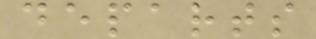departs
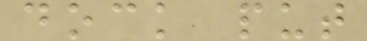dock put
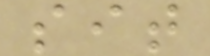sit
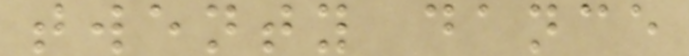twenty dance
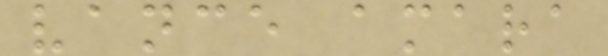vance amara
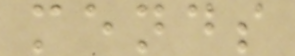mends
